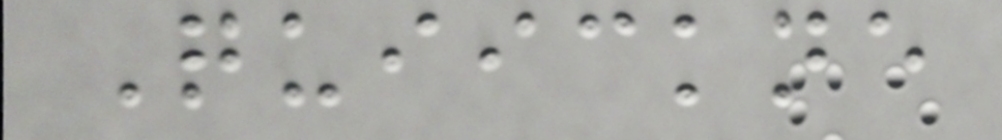Quiickne
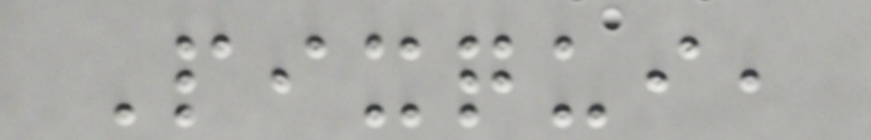Pixqui,
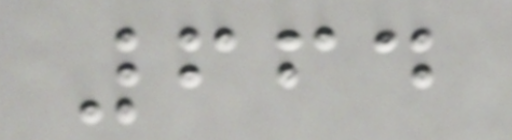664
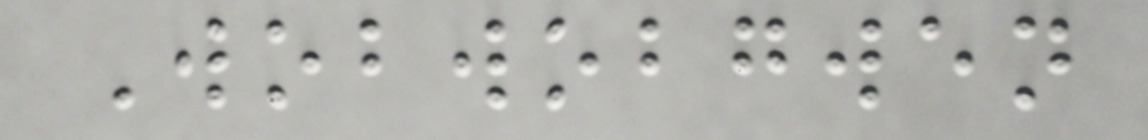Wobwobgwen
